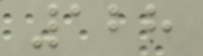128
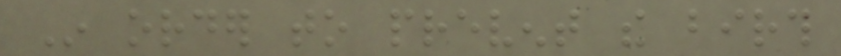In order to prevent the birth
